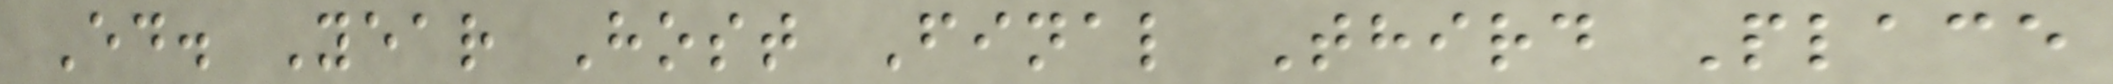Ed. Year Host Final Third Place
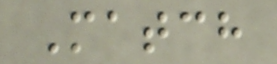Match
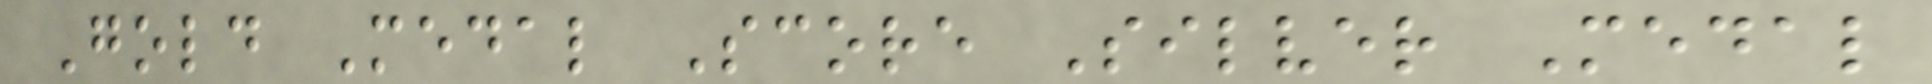Gold Medal Score Silver Medal
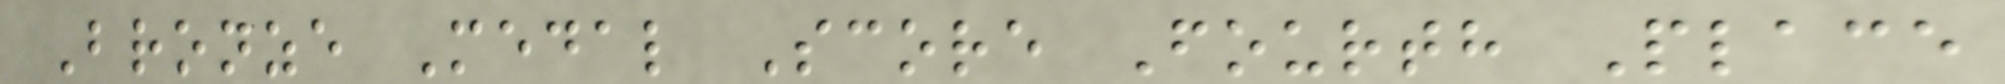Bronze Medal Score Fourth Place
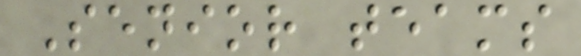Senior teams
